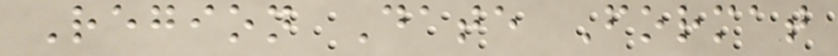Region Date Format
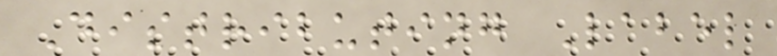Distributing Label
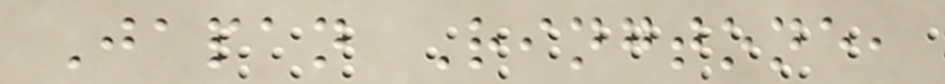Japan Ringtone,
